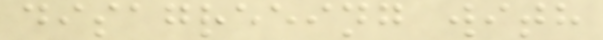disagreeing with
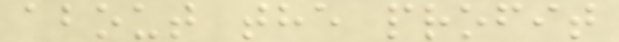about the profit
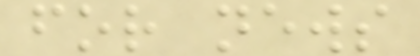for news
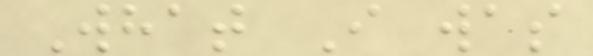What I was
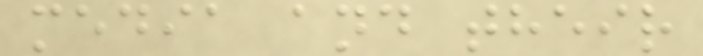media and their
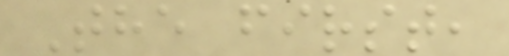The first,
